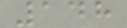148
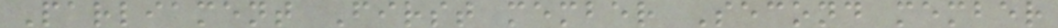Parliament First member Second member
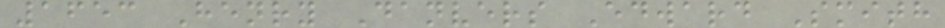1653 Henry Danvers Edward Smith
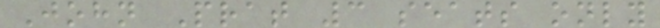John Prat 3 seats only
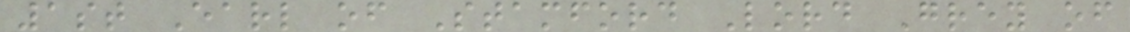1st Earl of Stamford Lord Grey of
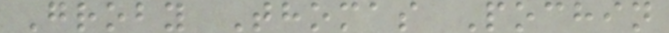Groby Thomas Pochin
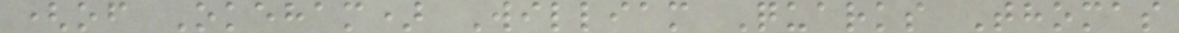(of Okeham) William Quarks Thomas
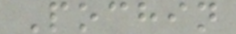Pochin
